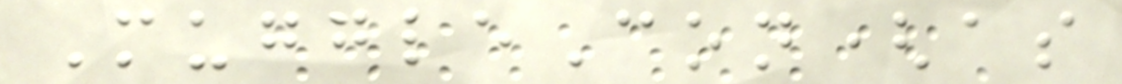MuggleCon(as
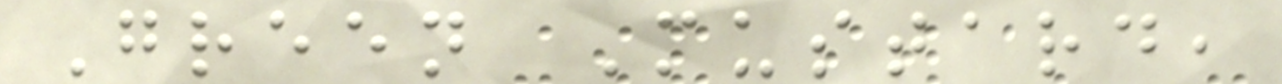Green Mustard,
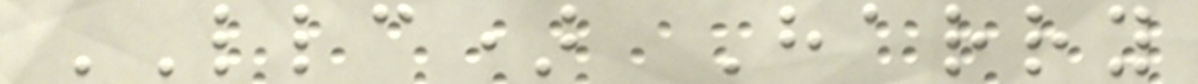LLC) Harry
